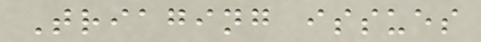Triaging issues
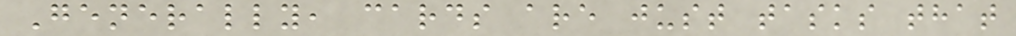Generally, cards are just tasks that
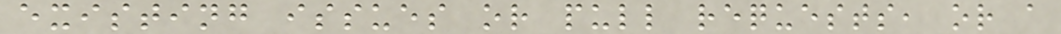existing issues or pull requests, or a
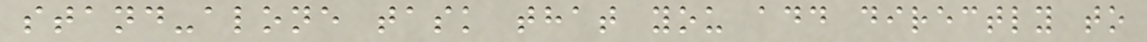stand-alone task that you add directly to
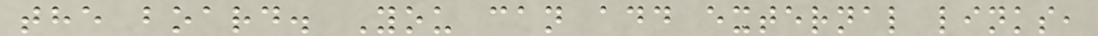the board. You can add external links,
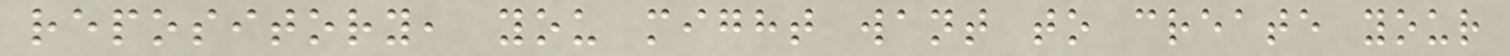repository, you might want to create your
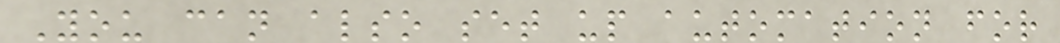You can also set up automation for
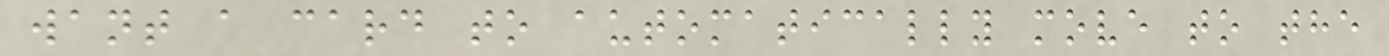want a card to automatically move to the
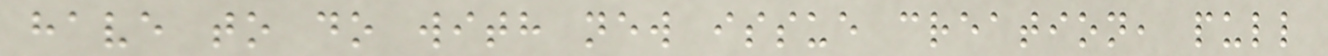have to do with new issue creation, pull
